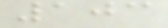103
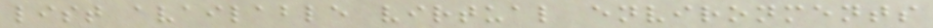list available virtual environments
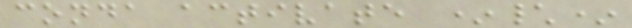conda activate *\*
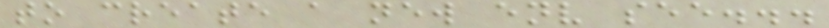to create a new env see...
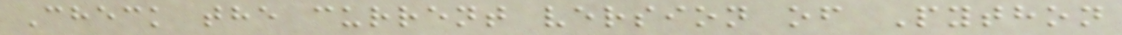Check the current version of Python
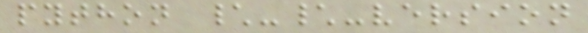python \-\-version
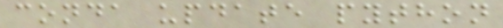conda update python
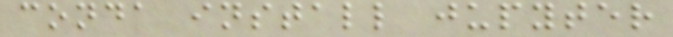conda install jupyter
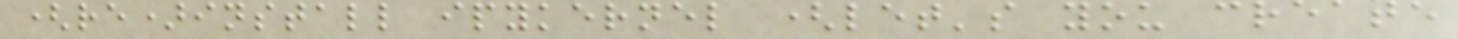(re)install ipykernel (let's you create
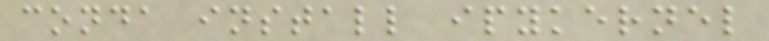conda install ipykernel
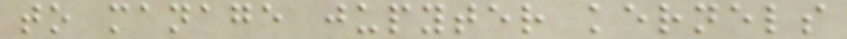to manage jupyter kernels
